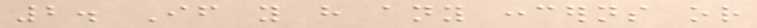2. If you have any concerns or
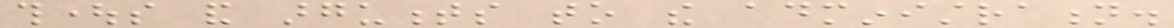thoughts and arguments to the administration.
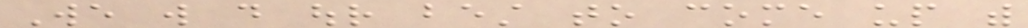We will do our best to come up with
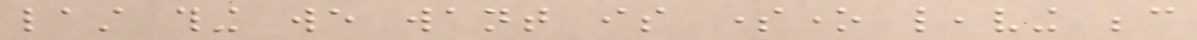last thing we want is someone leaving because
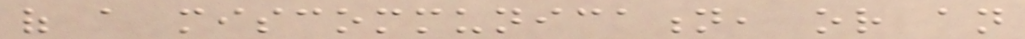of a miscommunication, or an
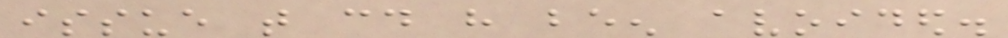issue that could have been avoided.
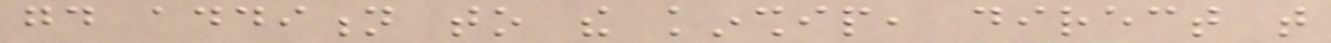good addition to the kinship, direct that
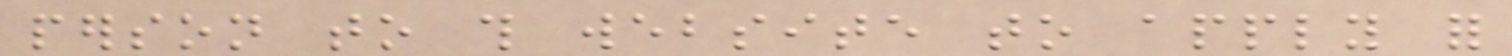person to this website to apply for
